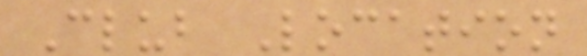Club Location
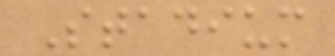Stadium
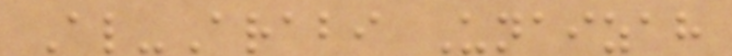Al-Arabi Unaizah
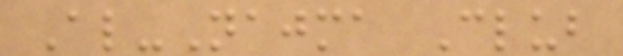Al-Najma Club
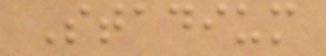Stadium
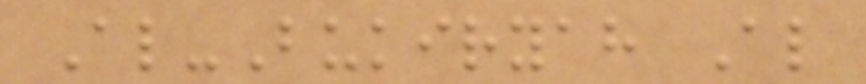Al-Bukiryah Al
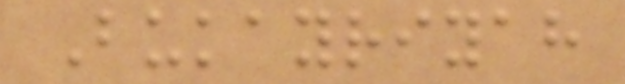Bukayriyah
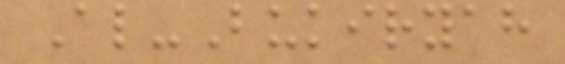Al-Bukiryah
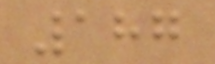187
